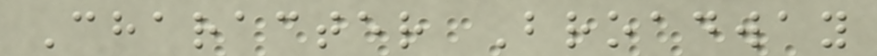Character Broadway
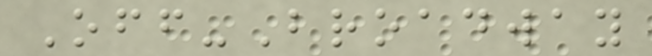Off-Broadway
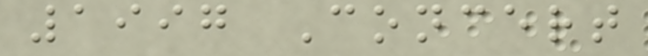1997 Concert
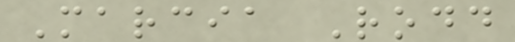Marcia Rodd
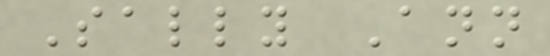Sally Ann
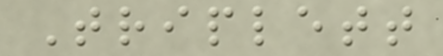Triplett
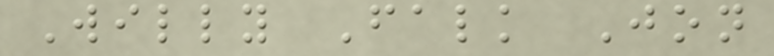Willy Falk Jon
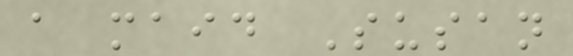a maid Susan
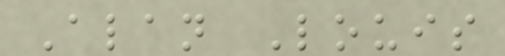Alan Louis
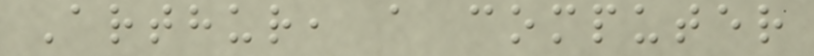Arthur, a computer
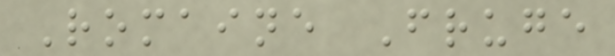Romaine Fruge
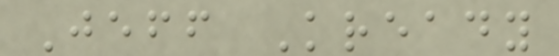Jeff Kready
